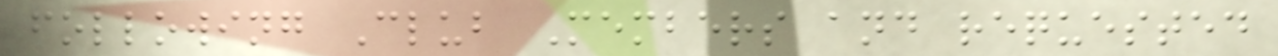following Club Members and requested
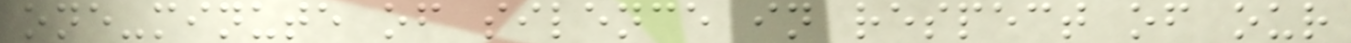one-minute of silence in respect of our
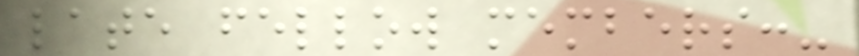late fellow members:-
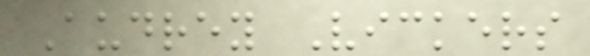Audrey Vickers
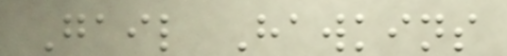Gail Hawkins
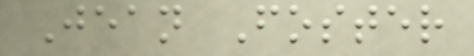Jean Foster
